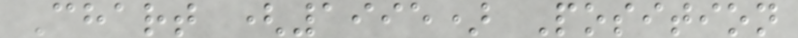Chart (1995) Position
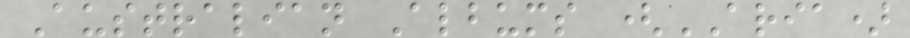Australian Albums (ARIA)
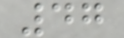47
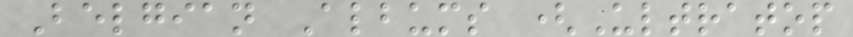Belgian Albums (Ultratop
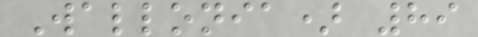Wallonia) 89
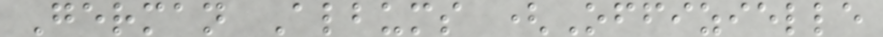German Albums (Offizielle
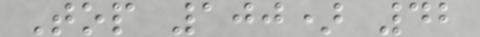Top 100) 42
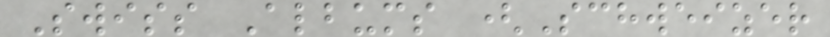Swiss Albums (Schweizer
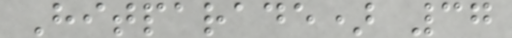Hitparade) 37
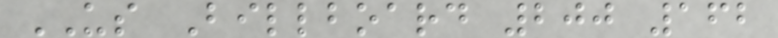US Billboard 200 162
